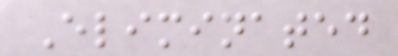Eliminated
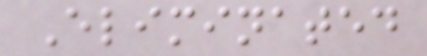Eliminated
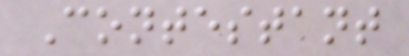Contestant
